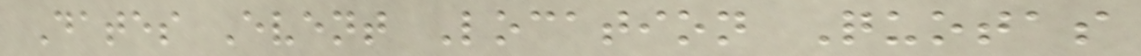Dates Event Location Quotas
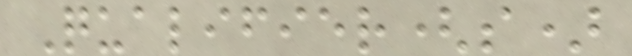Qualifier(s)
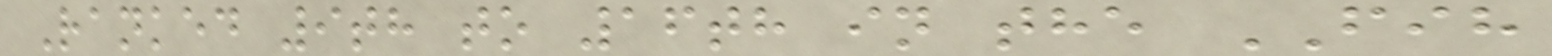Ranked 9th to 16th in the FIH
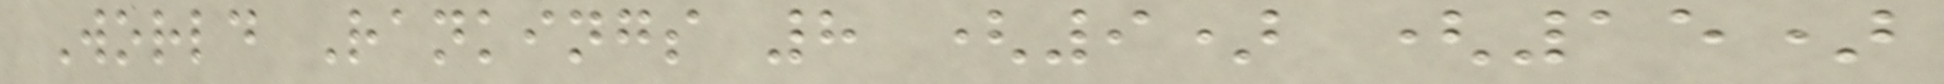World Rankings 8 (9) (15)
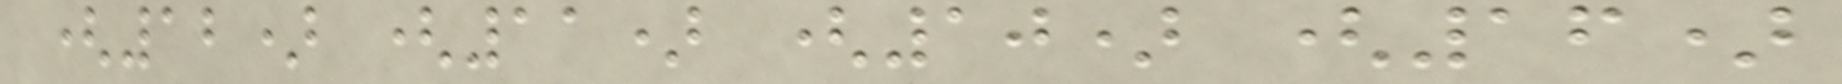(12) (11) (10) (16)
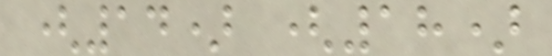(14) (18)
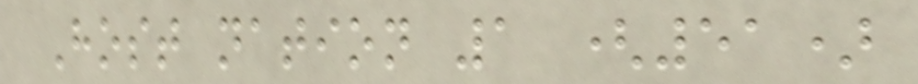Host nation 1 (51)
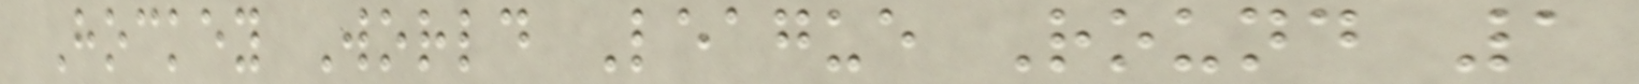Hockey World League Round 1
